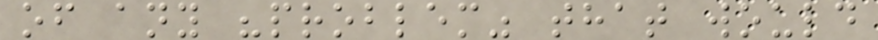of any "problem" that would
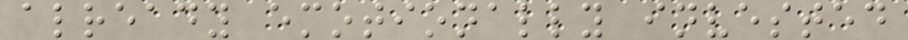already emotionally invested
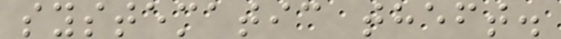systematic theft.
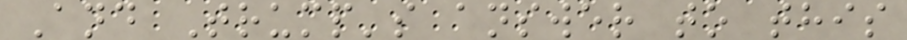And Trump's answer to this
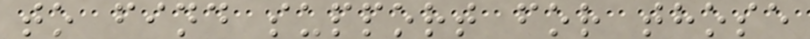to find support for those
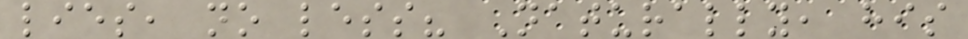lies, no less? Naturally, his
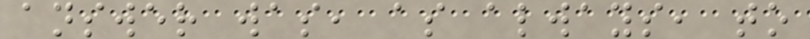answer was, as always, to
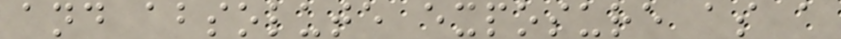and absolute exposure as a
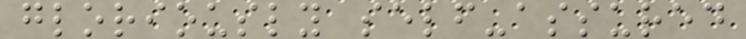gloriously self-assured
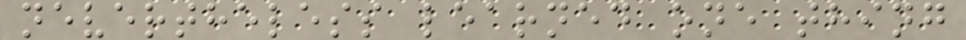nevertheless learned one thing
